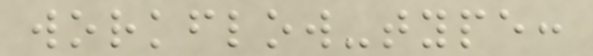workflow-type:
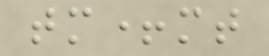tm+mt
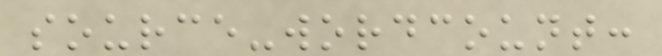source-wordcount:
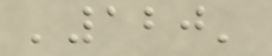'120'
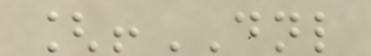[!DNL
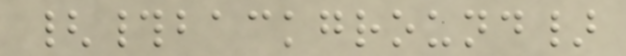{#background}
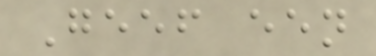Geef een
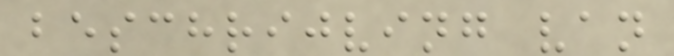beschrijving van
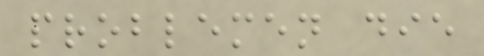problemen die
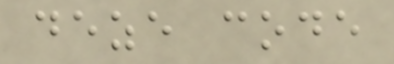deze code
